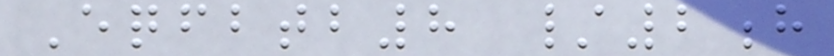Eqfbtb8 /2h
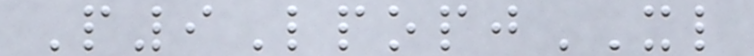P9LpopjXL
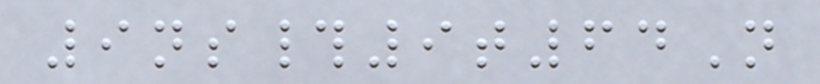9ns#9t64N
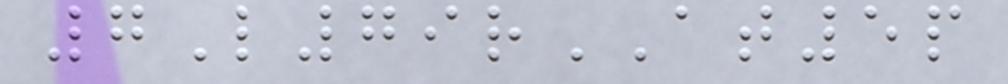7L79rAT5p
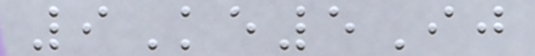9Ke5Ij
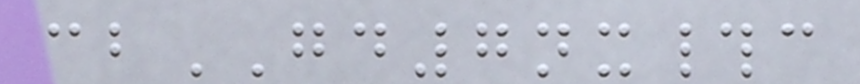cbGD7nx#c
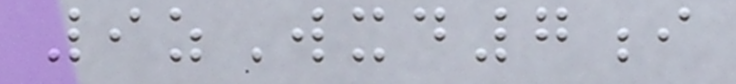9zWxd7i
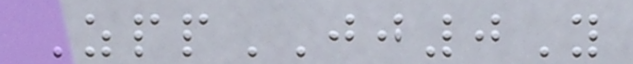ZppJJ0Y
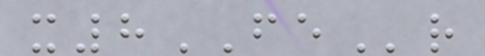x8FEr
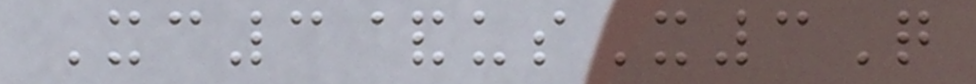Xc3&usX3Q
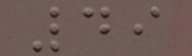49
